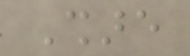Share
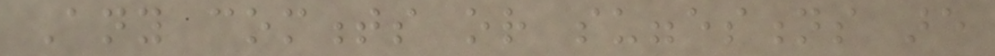Any comments or suggestions are
